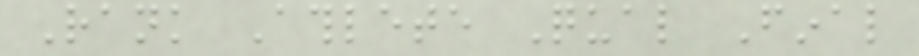Rank Athlete Qual Final
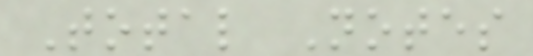Total Notes
